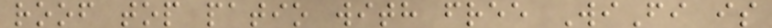roof top patio with free WiFi is
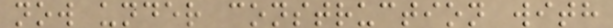now under construction with
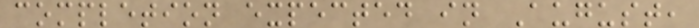completion expected in August,
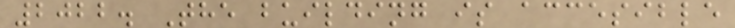2022. The building is accesible
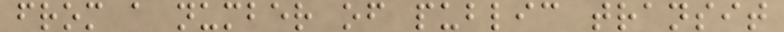from a number of public transit
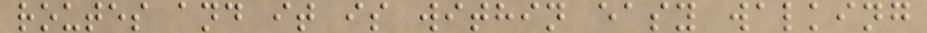routes and it is within easy walking
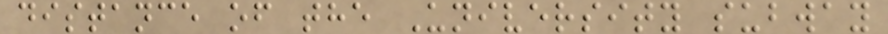distance of the University subway
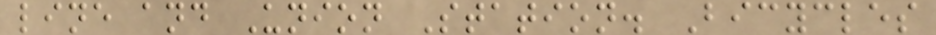line and Union Station. Bicycles
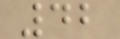42
